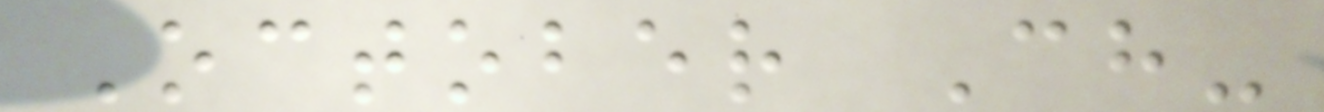October Ch-
